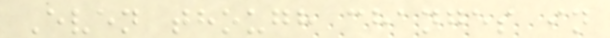Even though changes in
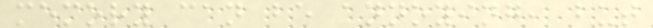memory can be annoying, but
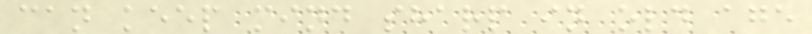can keep mind sharp in old age
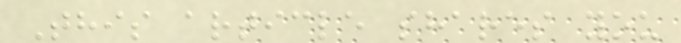This article shares you
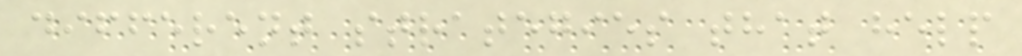different strategies that help
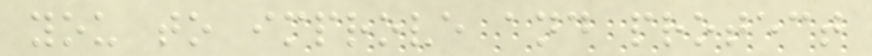you to improve and protect
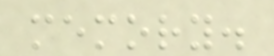memory.
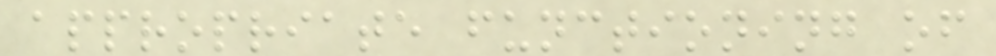appropriate functioning of
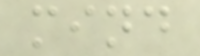mind
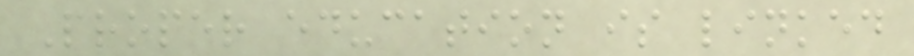Proper education is linked
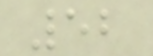52
